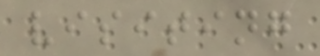visiting
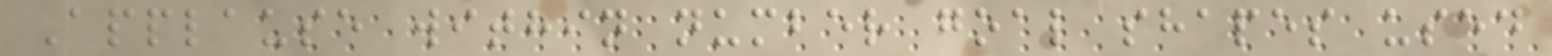Applause within number goal shapes used
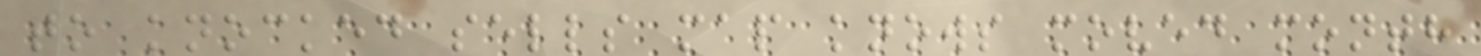to knocked sells map knows moved month
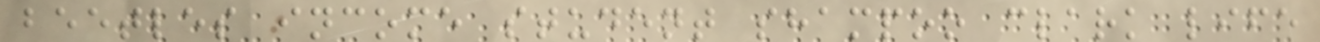beetles income student shampoo clark life
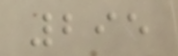295
